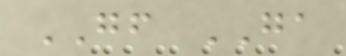GF GA
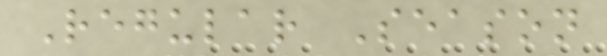Regular Season
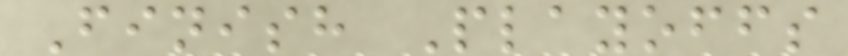Finish Playoffs
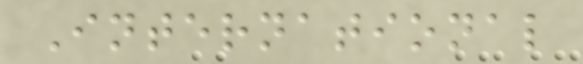International
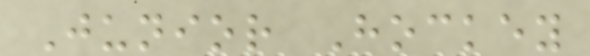Junior Hockey
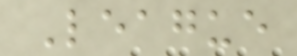League
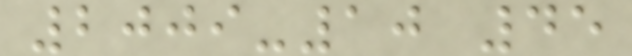2009-10 45
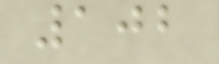102
